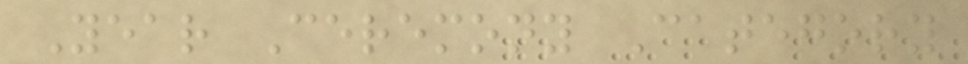Year Ceremony Category
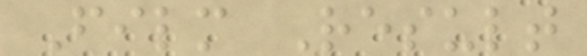Film Result
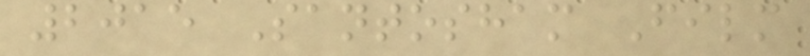2015 Santosham Film
